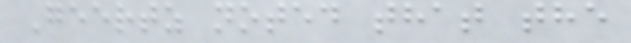Geertz noted that the
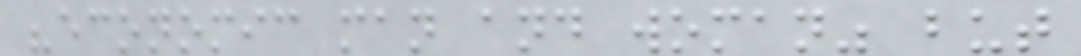"economic man and woman" but
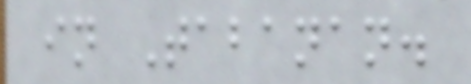in Tabanan.
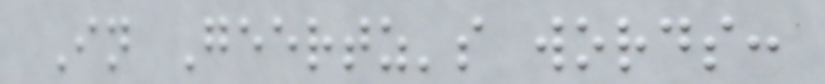In Geertz's words:
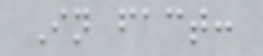In fact:
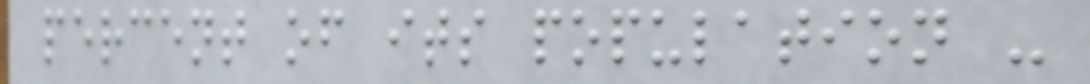percent of its population -
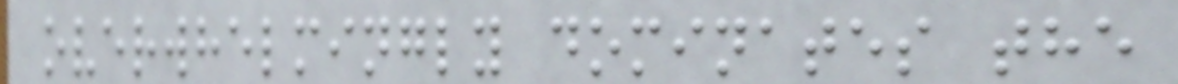overwhelmingly dominates the
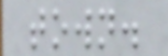town.
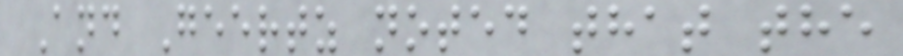And Geertz noted that the
